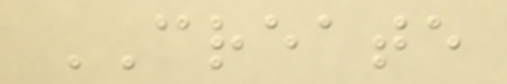CREATE
